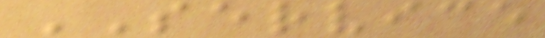SERVICE
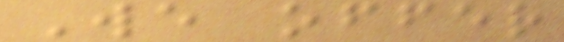We offer
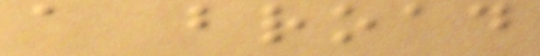a broad
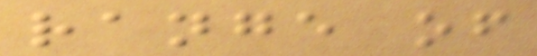range of
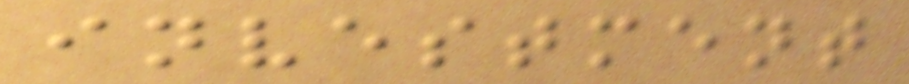investment
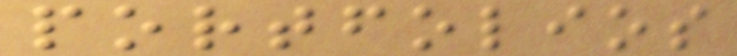portfolios
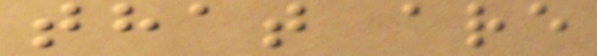that are
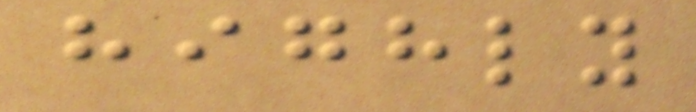highly
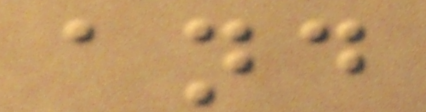and
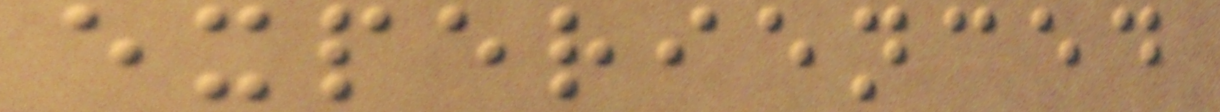experienced
